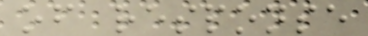of response
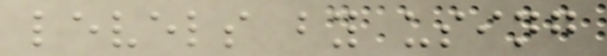levels by using
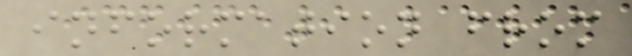information from
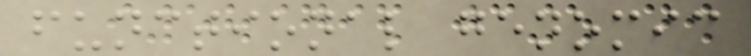functional genomic
